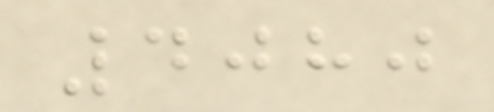4080
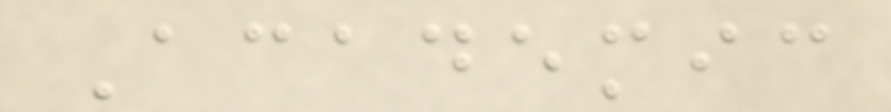Academic
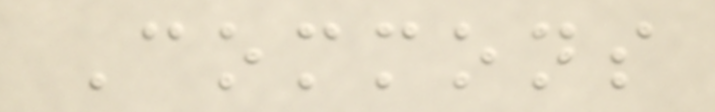Commons
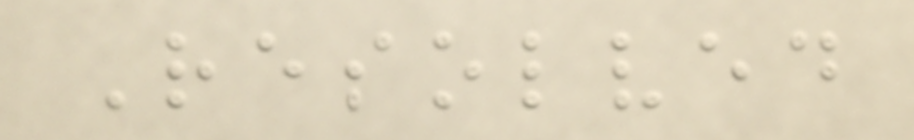Resolved
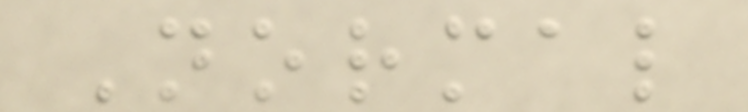Normal
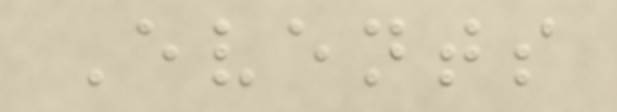Events
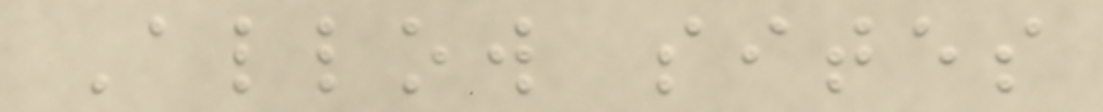Allow sites
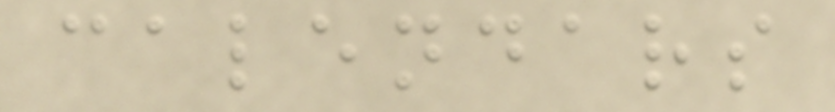calendars
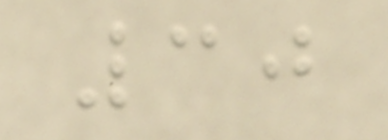30
